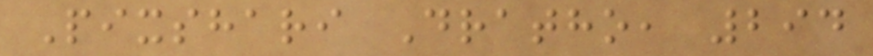Pixshari Dratho, 294
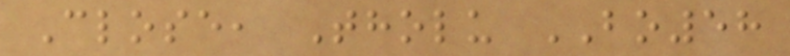Close, Tholu BO58
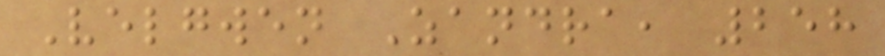Velgwen Zandra, 258
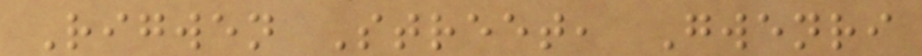Rigwen Street, Gwenri
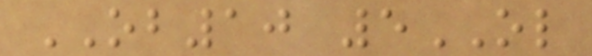OB10 5OL
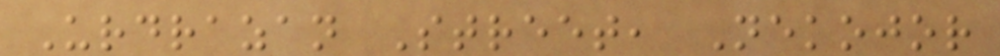Urdrazan Street, Nekojor
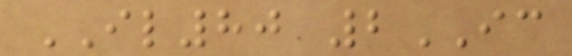IL80 2IC
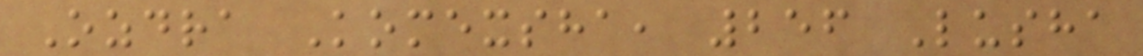Ozdra Komexsha, 256 Lusha
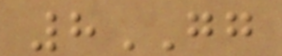8GG
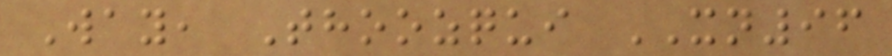Way, Thoozqui XN96
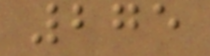275
